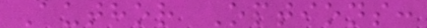Author Options:
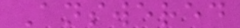Answered
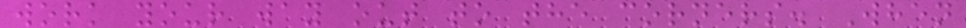work your way out to the corners. When
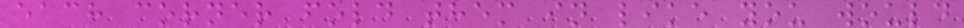each corner fold them in like you would
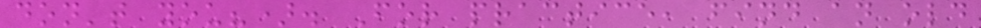don't you?). For practice, find an old
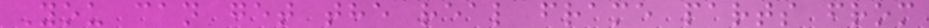You can get the real frame parts from
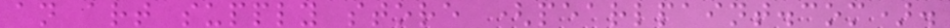an art supply store (pearlpaint.com).
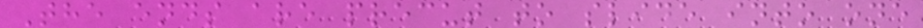The ends are precut to slide into one
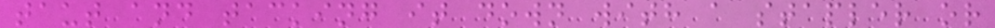taut and tacking it down with a stapler or
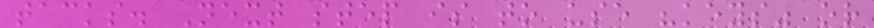tacks. Next step is to use "keys" or
